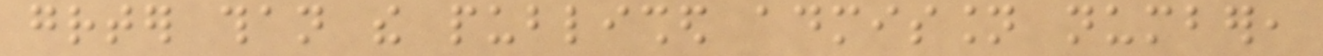greater than the published admission number,
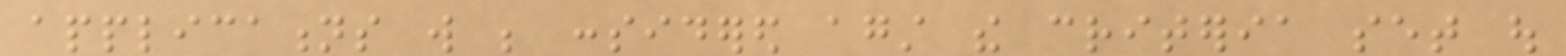applications will be considered against the criteria set out
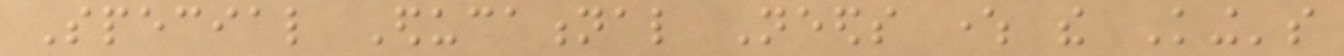Special Educational Needs where the King's
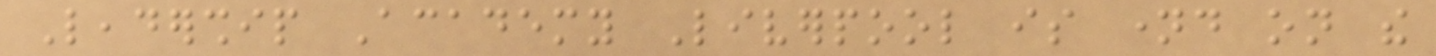Leadership Academy Liverpool is named on the
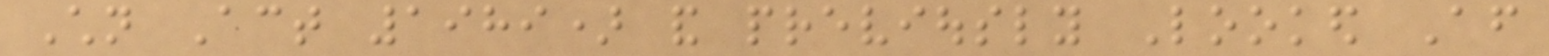Children Act 1989) and previously Looked After
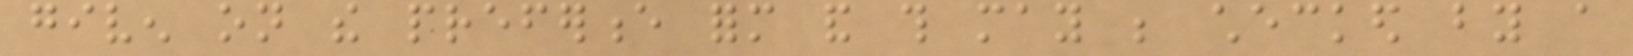given on the preference form and this may be checked by a
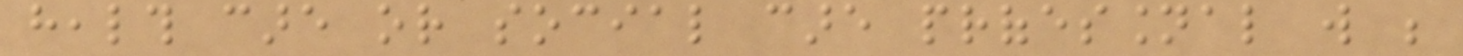health care or social care professional will be
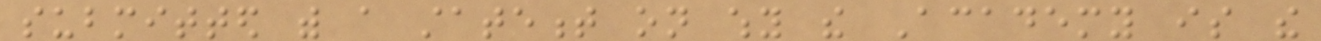submitted with a statement on why the Academy is the
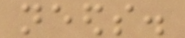needs.
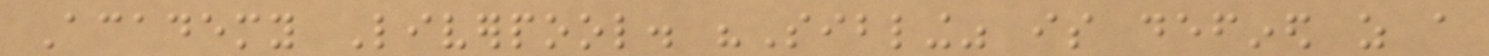Academy Liverpool. "Sibling" is defined as a
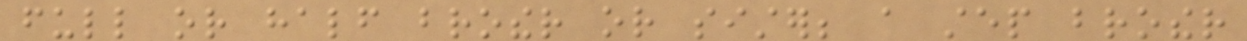full or half brother or sister; a step brother
